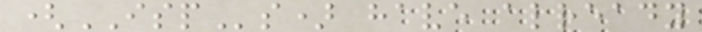(ISPs) have already
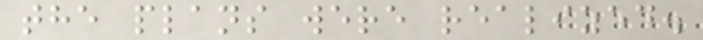the plans were realized.
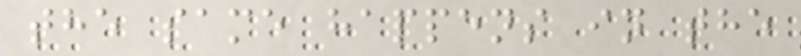the same happens in the
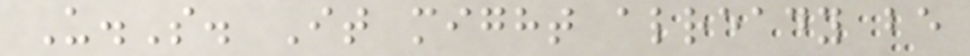U.S. It might already be
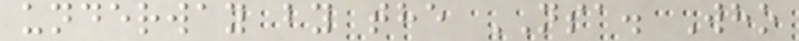underway by the NSA. Who
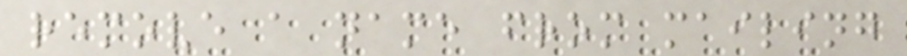remove a name from mailing
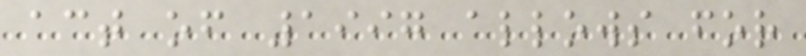act of 1997 allows for
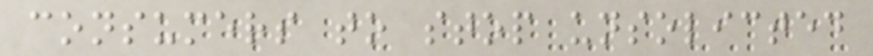consumers to stop unsolicted
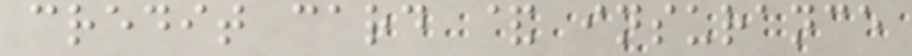credit card & insurance
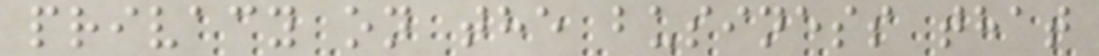privacy on the business that
